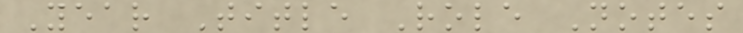Year Title Role Notes
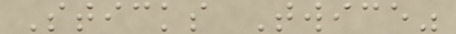Sticks Twice"
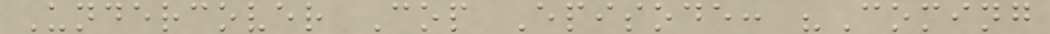Undercover Cop Episode: "Coming
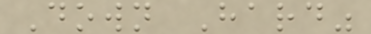Down Hard"
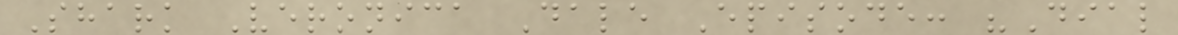Shark Veronica Dale Episode: "Dial
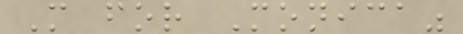M for Monica"
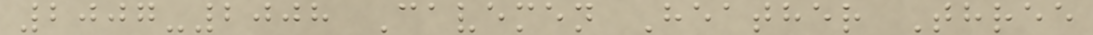2007-2008 Cavemen Heather Three
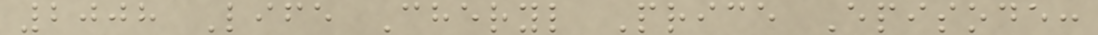2008 Life Cheryl Price Episode:
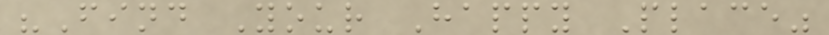"Find Your Happy Place"
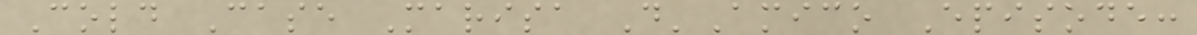Cold Case Marisa D'Amico Episode:
